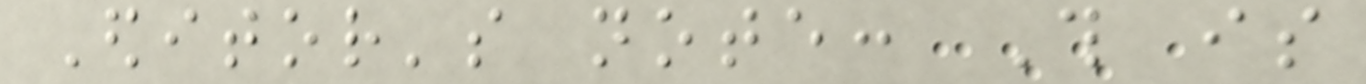Editor's note: This is
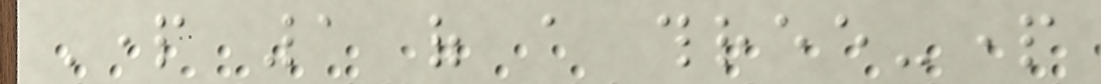Part 1 of a three-part
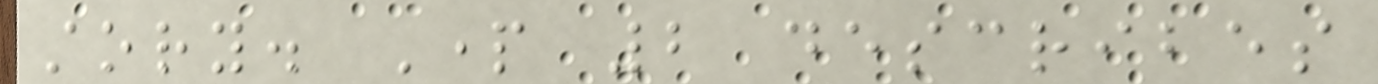story. Part 2 describes
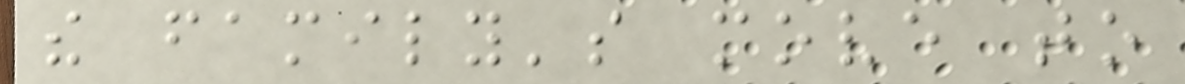the family's move to
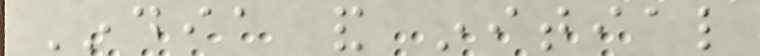India and initial
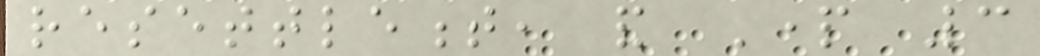resettlement, and Part 3
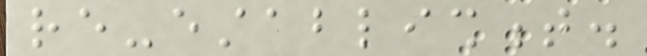re-establishment.
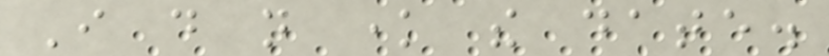I do not know the date.
